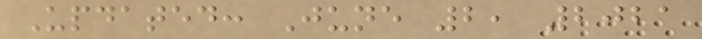Updated: June 2, 2021
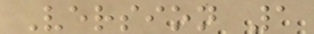Version 1
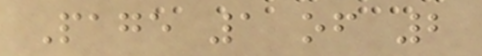Page 1 of 2
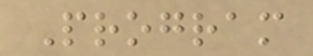Program
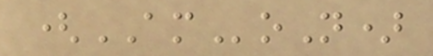(AMoN)
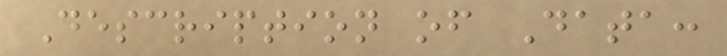Description of Data:
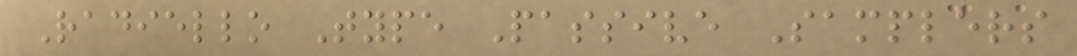Radiello Type Passive Samplers
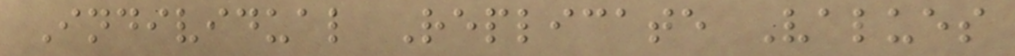Individual Replicate Values
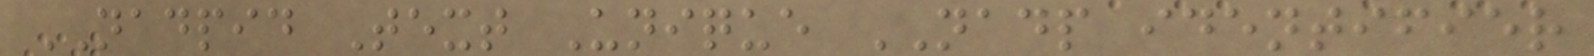NADPID Text Unique NADP identifier
